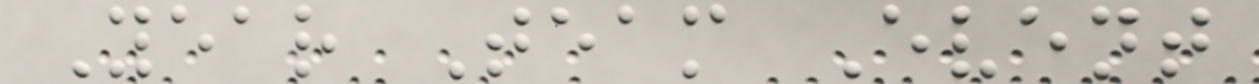Year Team Event
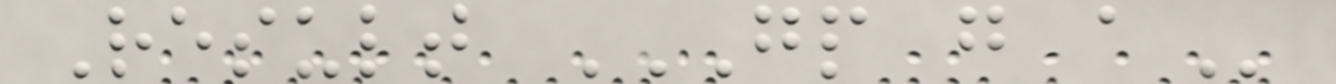Result GP G A
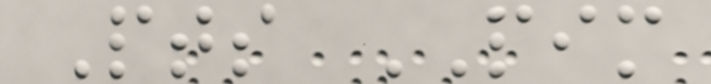Pts PIM
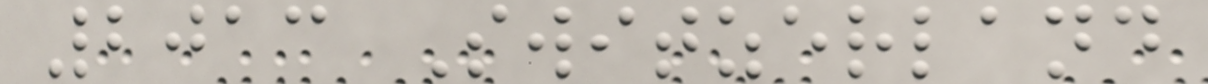2013 Switzerland
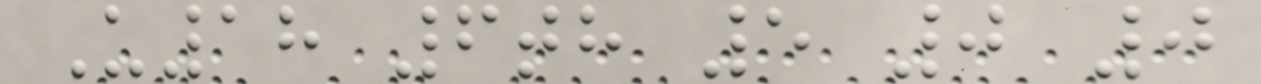U18 6th 5 0 0
